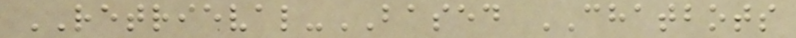RETRIEVAL-BASED CHATBOTS
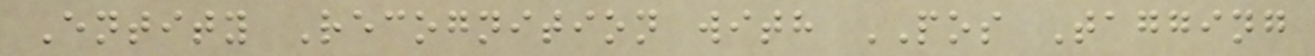Entity Recognition with POS Tagging
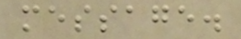message.
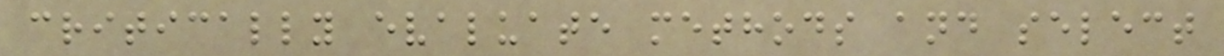critically evaluate methods and select
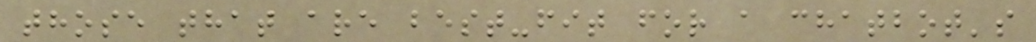those that are best-fit for a chatbot's
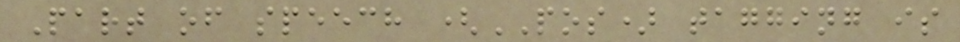Part of speech (POS) tagging is
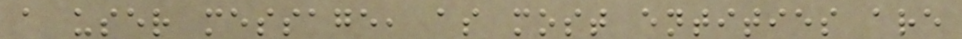a user message, as most entities are
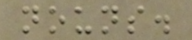nouns.
